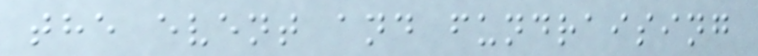the event and fundraising
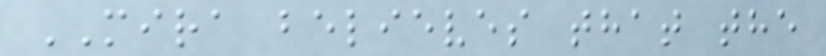MIRA believes that the
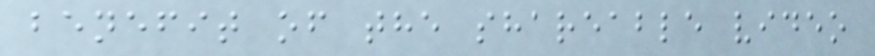benefit of the shareable video
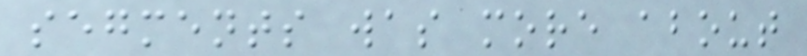segments was more about
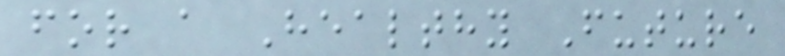for a Healthy Future
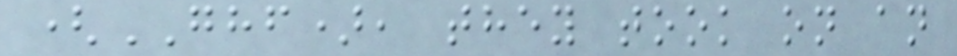(GHF), they took on an
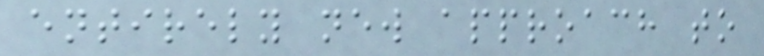entirely new approach to
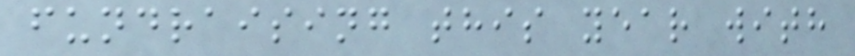fundraising this year with
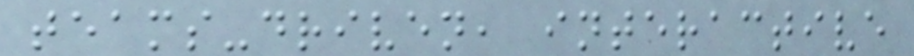teams-driven, interactive
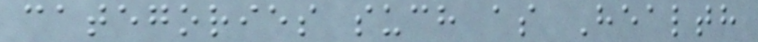categories such as Health
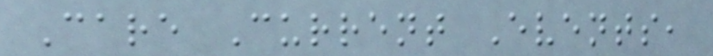Care Current Events,
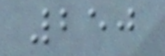250
